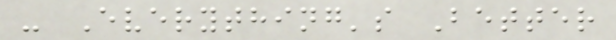- Everything's Better
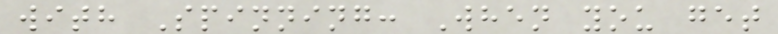with Spinning: When you get
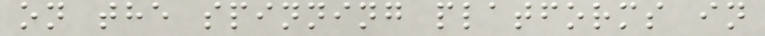on the spinning platforms in
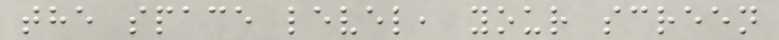the space level, your screen
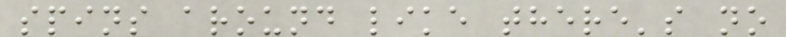spins around like there's no
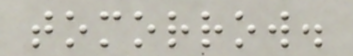tomorrow.
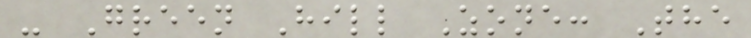- Green Hill Zone: The
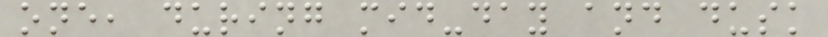one, during mid-day and dusk
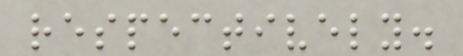respectively.
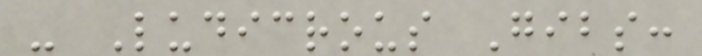- Ludicrous Gibs:
